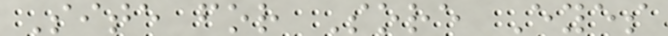Site for Sore Eyes
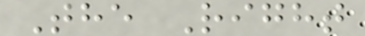The Right
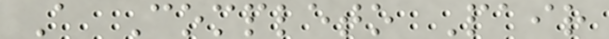A Completo Pair
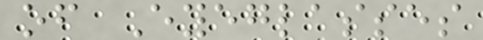of Eyeglasses
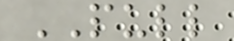PULL
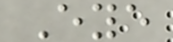Eye
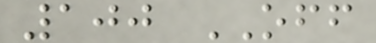100 OFF
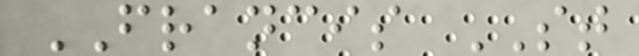FRANCIS ST
